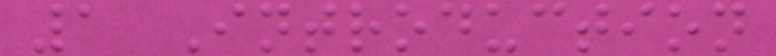1 Introduction
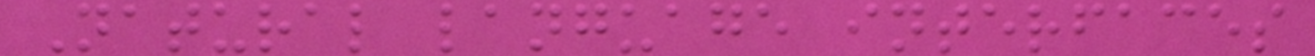Natural language interfaces
